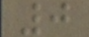0
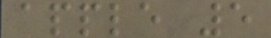apple 5
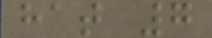hat 7
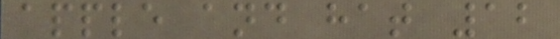apple and hat 12
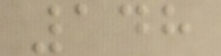148
